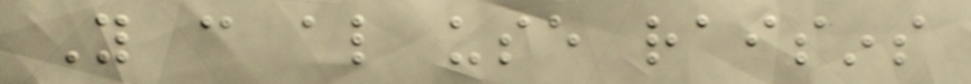You can also use raisins
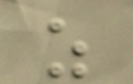as
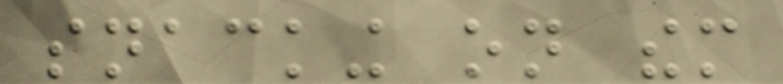snacking on them
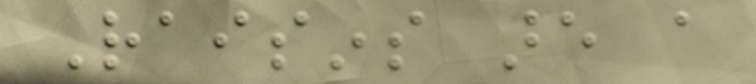Raisins are a
